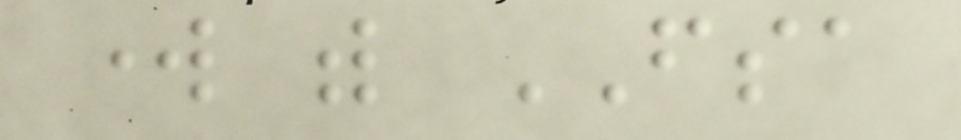work with FSA
